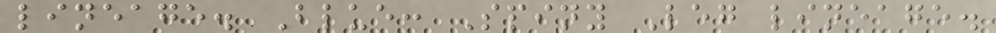lineage. Blue: Spiny Leg lineage.
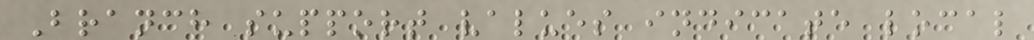Branch support values indicate local
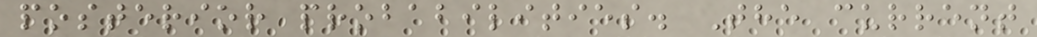posterior probabilities. The current
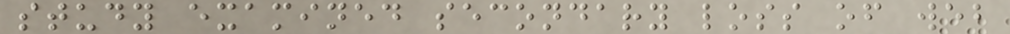study examined secondary loss of web
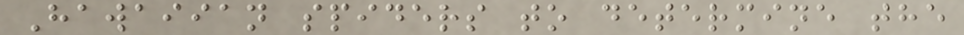Hawaiian spiders to determine the
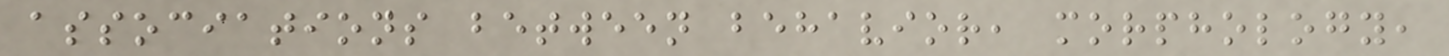associations between behavior, morphology,
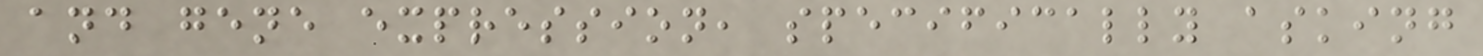and gene expression, specifically asking
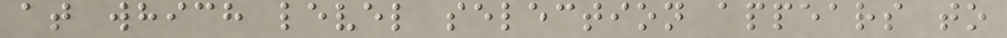at which level selection appears to
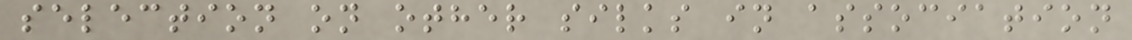selection on other silks in association
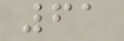61
